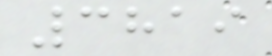3819
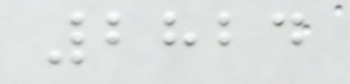2824
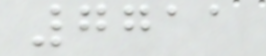7711
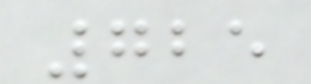725
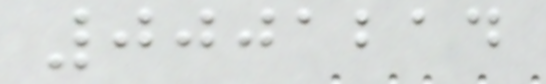0001214
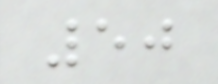50
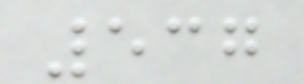537
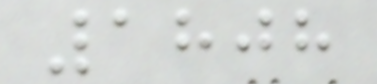1808
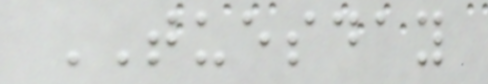TUESDAY
